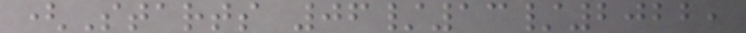(Starts 06/13/2022,
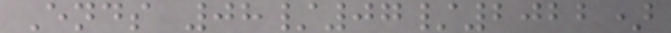Ends 08/07/2022)
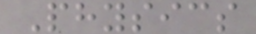Physics
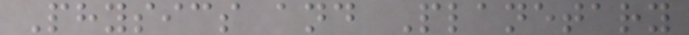Physics and Planetary
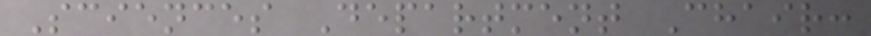Sciences Department Chair:
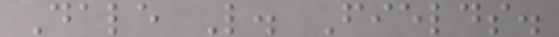Dale L. Fields.
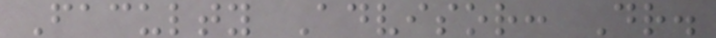Faculty Advisor: Dr.
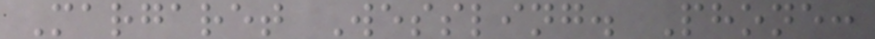Margaret Wessling. Phone:
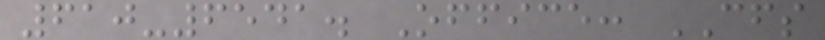610-6541. Office: CFS
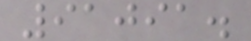91091.
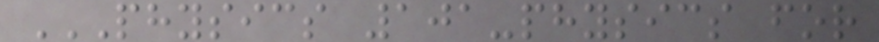PHYSICS 101-PHYSICS FOR
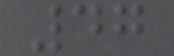47
